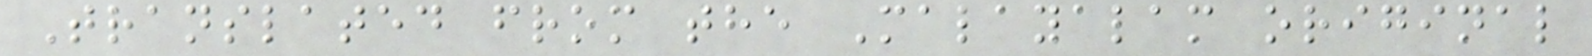Translated from the Malayalam original
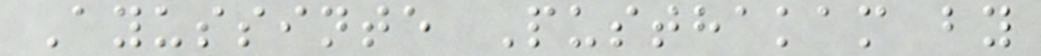Ayussinte Pusthakam by
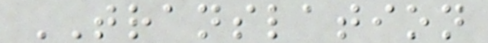TRANSLATION
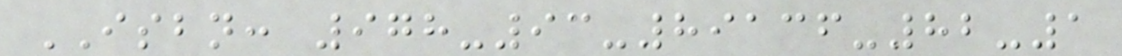ISBN: 978-93-89136-82-1
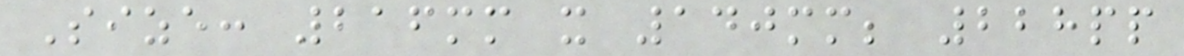Size: 216mm x 140mm; 228pp
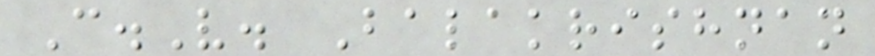C.V. Balakrishnan
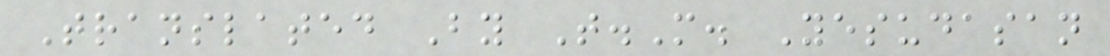Translated By T.M. Yesudasan
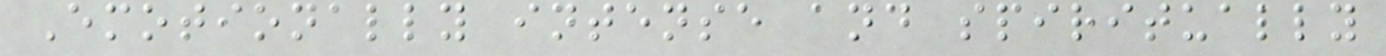Emotionally intense and spiritually
